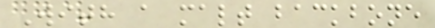With a malt backbone
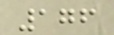176
